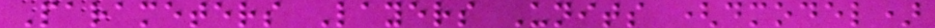Parameters Layers Units (dmodel)
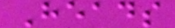Heads
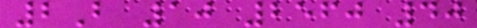2B 10 2560 40
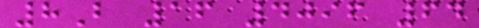8B 16 4096 64
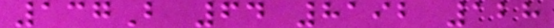137B 64 8192 128
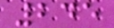245
